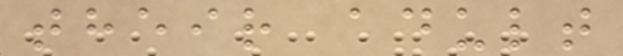their adult
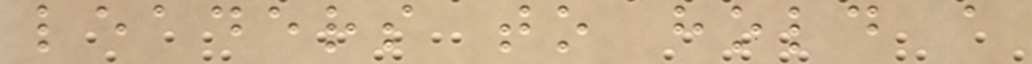leaders to hold a
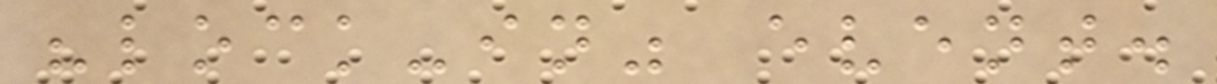"lock-in" event.
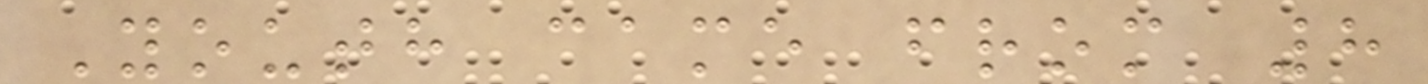Youth came from 8
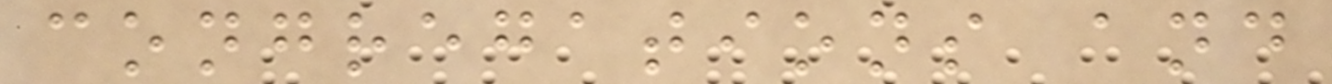congregations and
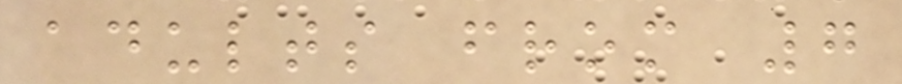adults from 7
